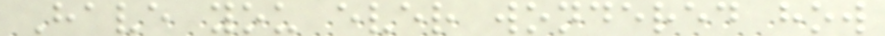Have you ever wondered how
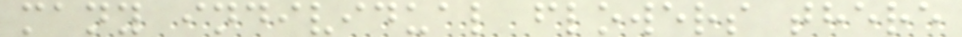many individual flowers there
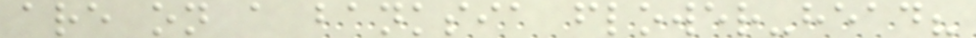are on a banksia flower-head?
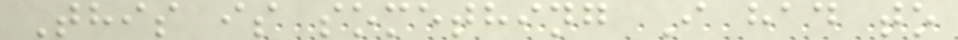This is something I had to
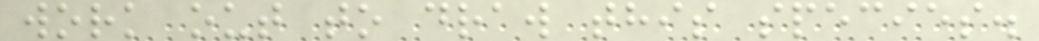work out to draw this species.
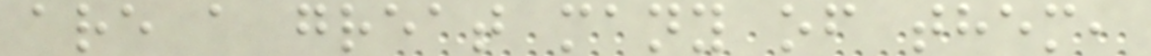are a great many of them,
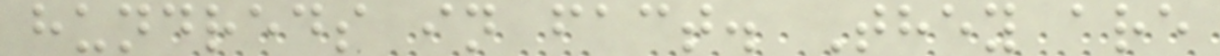hundreds in fact. They are
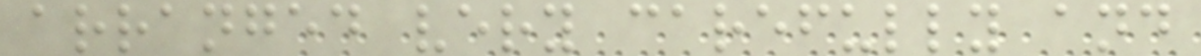arranged very carefully and
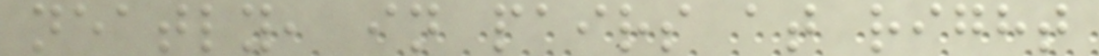neatly, in pairs at right
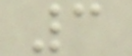3
